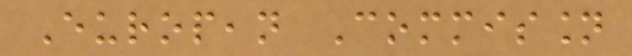European Commission
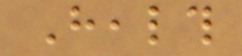Health
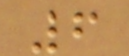6
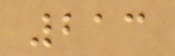213
